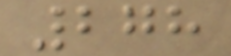278
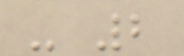- 2
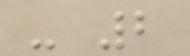- 2
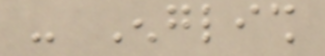- English
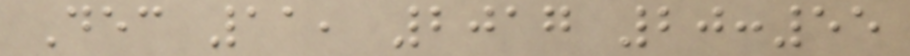Dec 11, 2017 20:55
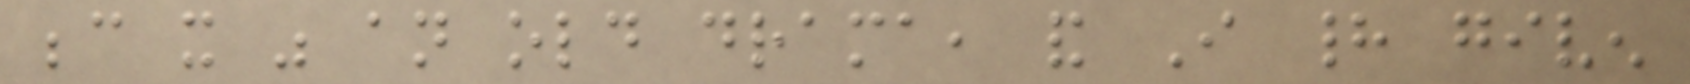because it was an old drama, and I had given
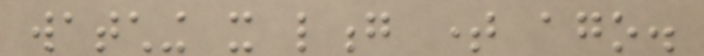watching it long time ago.
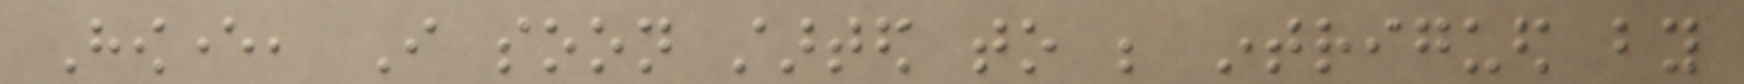However, I soon started to be intrigued by
